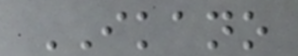IKANO
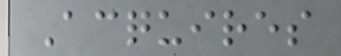Acquires
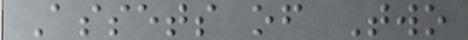Assets of Two
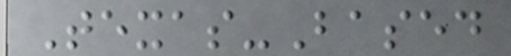Texas-Based
